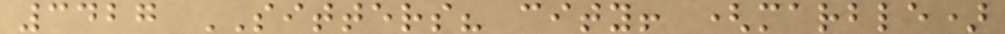3427 SITTERS? city! (marble)
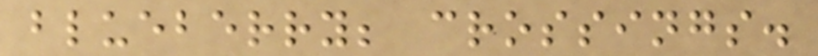blueberry; crossings.
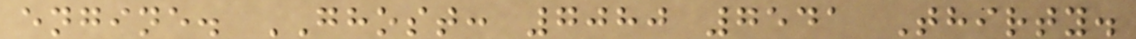engine. GHOST: 7080 7541 Thirty.
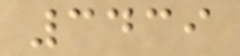3439
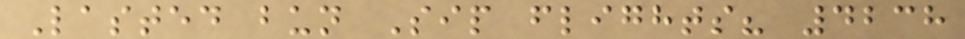Lasted bun Sip flights? 4238
